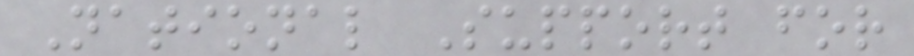National Support for
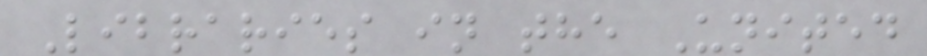Libraries in the United
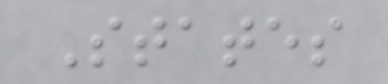States
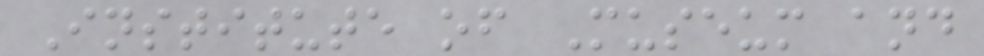Institute of Museum and
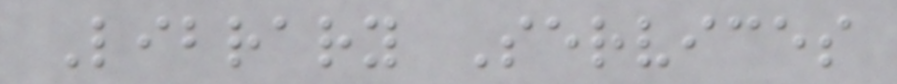Library Services
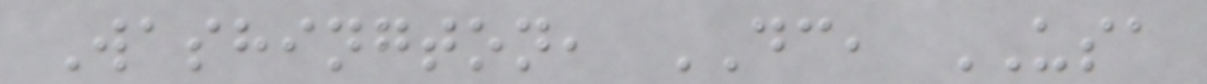Washington, DC, USA
